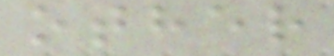other
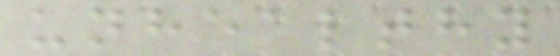unhealthy
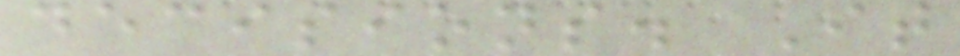decisions. It
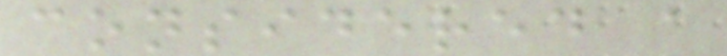considered a
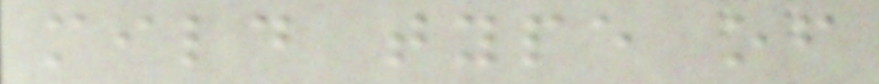mild type of
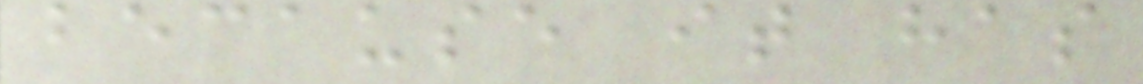because it has
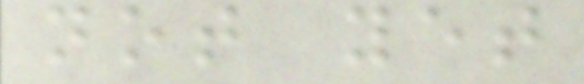not yet
